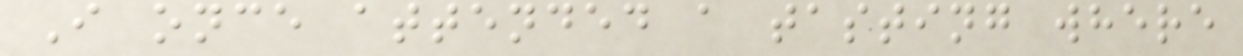I once attended a tasting where
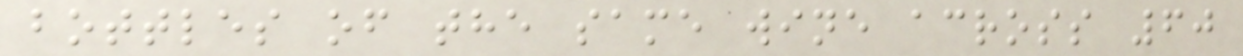bottles of the same wine across 60
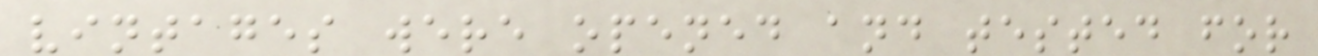vintages were opened and tested for
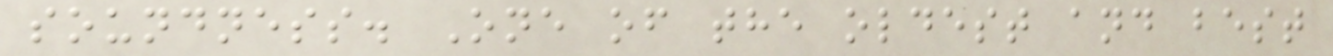soundness. One of the oldest and best
